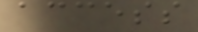access
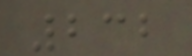232
